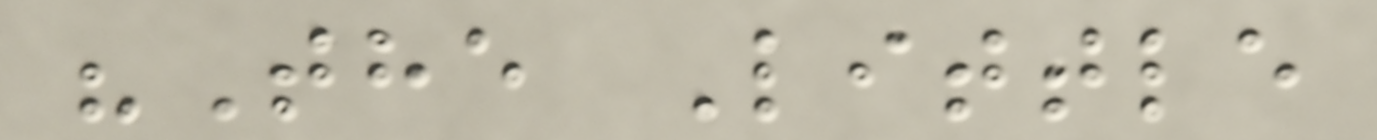"The Little
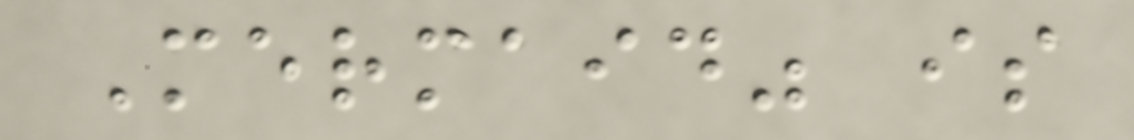Mermaid" is
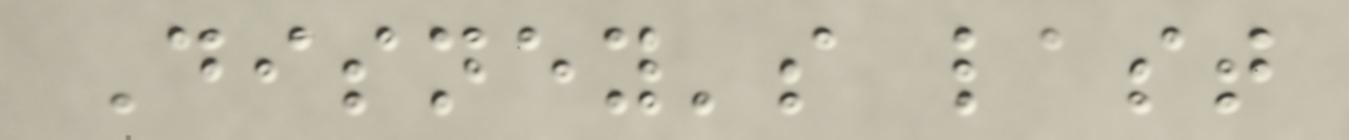Disney's last
